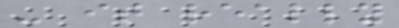- it really
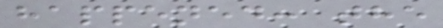happened: the
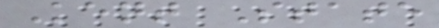Kent State
